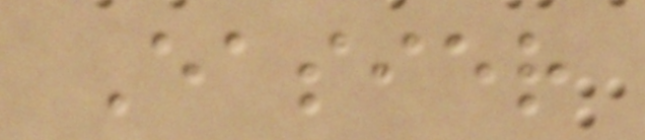Easier
